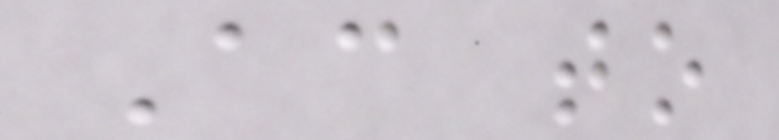According to
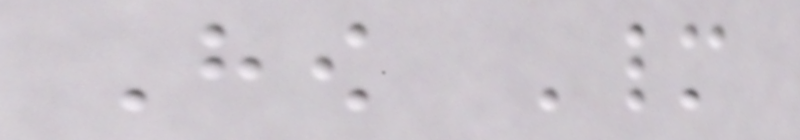How Many
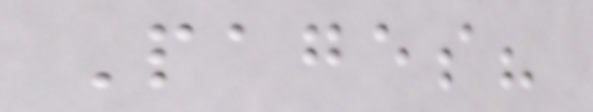Pages?
